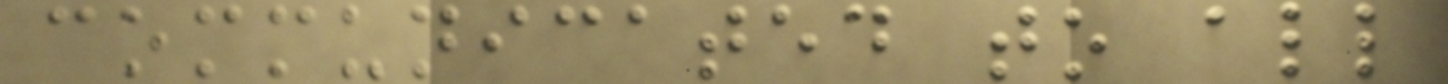communicated to all
